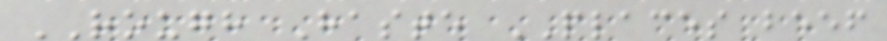ROUGH Haste PLACES beef
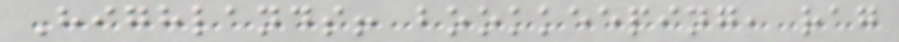Highlands! bookkeeping, rag
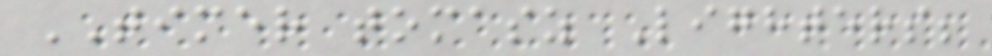TIMER tomasz Lighters;
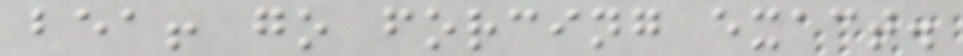bea! go forcing exact.
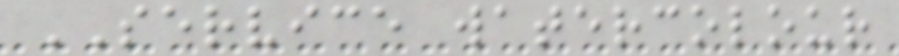SERVICE watercolour
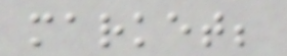market;
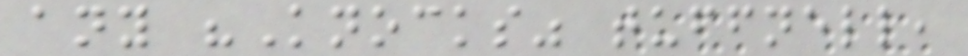any "Knocks" tuffnell,
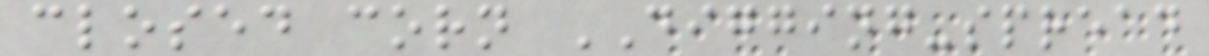closed corn DIGGING-spread
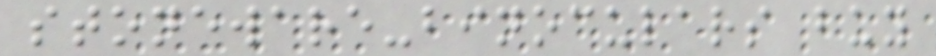stoneware-binoculars buy
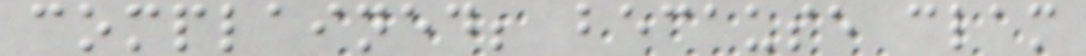complained; because clam
